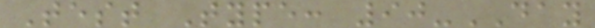Test Type: 90-DAY
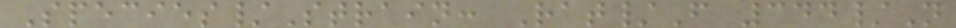Species/Strain: Rat/F 344/N
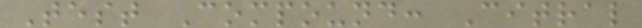Test Compound: Citral
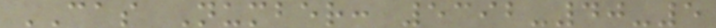CAS Number: 5392-40-5
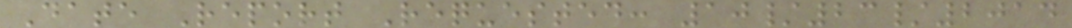Date Report Requested: 10/23/2014
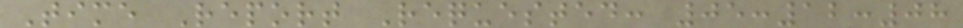Time Report Requested: 05:12:08
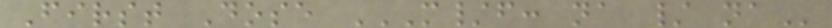First Dose M/F: NA / NA
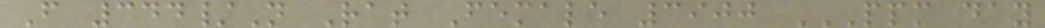F 344/N Rat Female 3900 PPM DAY
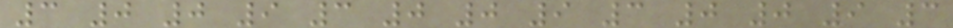3 0 0 9 3 0 0 9 3 0 0 9 3
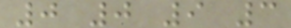0 0 9 3
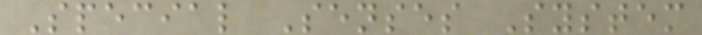Special Senses System
